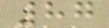87
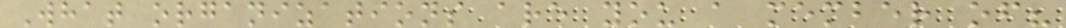What organizations are you a member of?
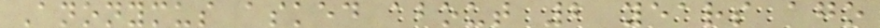Anonymus asked about 2 years ago
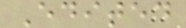Edited
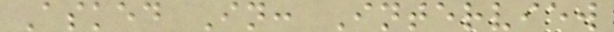Asked In: Interview
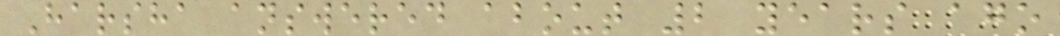Harsha answered about 2 years ago
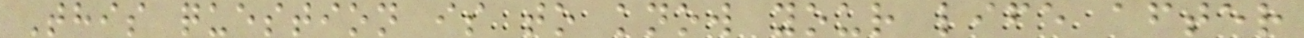This question is to know your life after
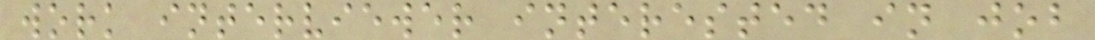work interviewer interested in job
